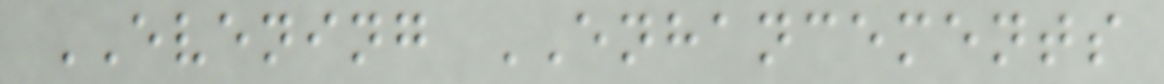EVENING ENHANCEMENTS
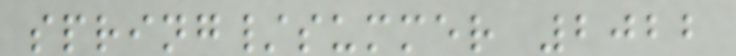spring/summer 2022
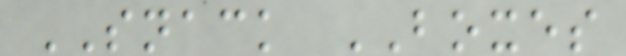SNACK BOXES
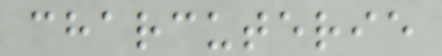charcuterie
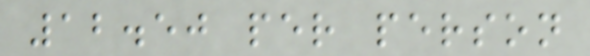12.50 per person
